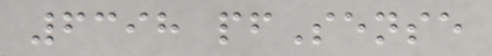6398 pfSense
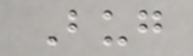Bug
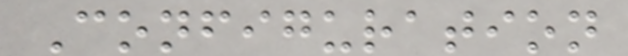Configuration
